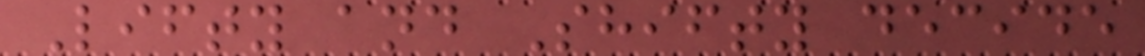Lifty and Shifty decide
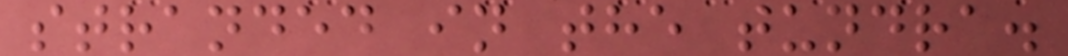stranded in the tundra.
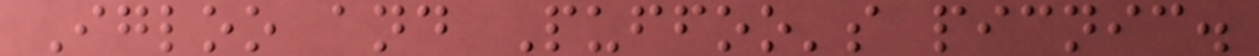Igloo and Puffoo's picnic.
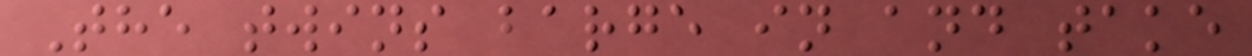The twins barge in and take
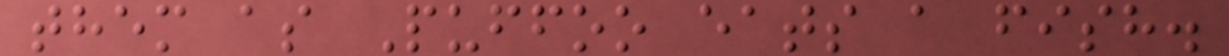them as Puffoo eats a fish.
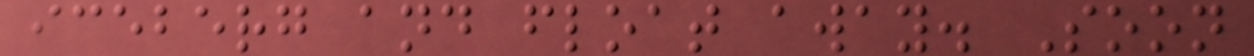iceberg and float away. Soon
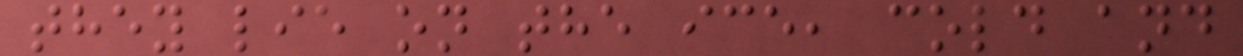they lie on the ice, cold and
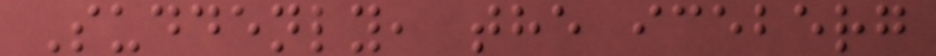Suddenly, the iceberg
